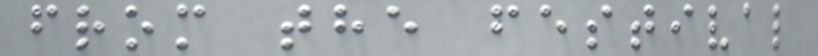from the festival
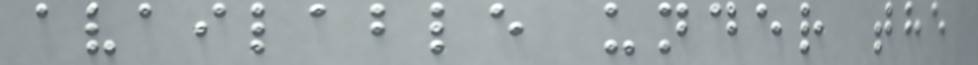available under the
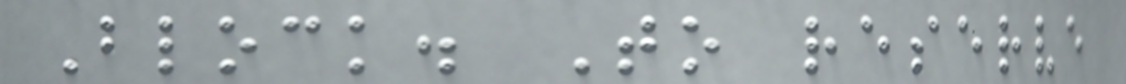Block. To reserve
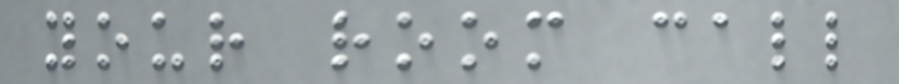your room call
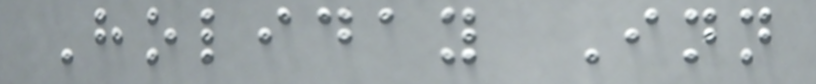Holiday Inn
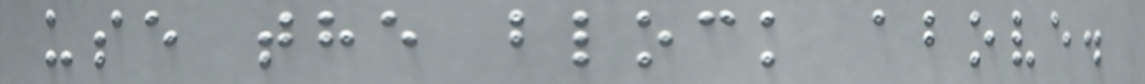use the block above.
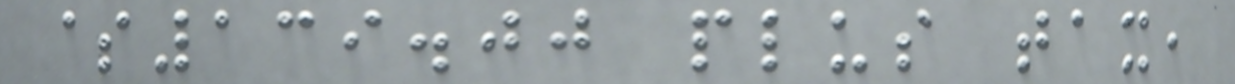$139.00 plus tax,
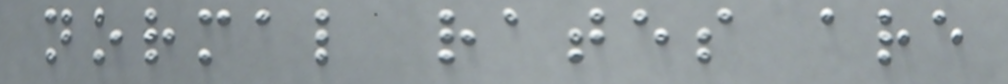normal rates are
